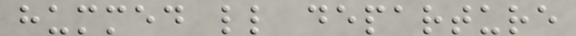hummed ll departure
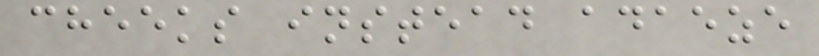cheeks instead adaeze
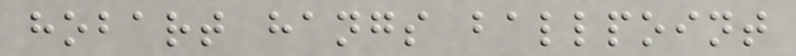hobart hangs ballpoint
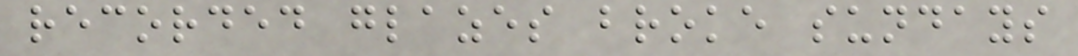recorded glazes broke sundays
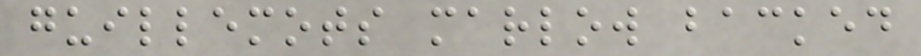guillemots marlow backed
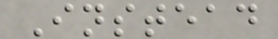Instead
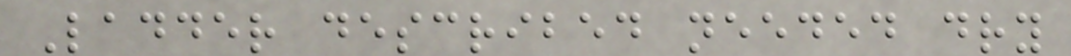Ladder described needed dry
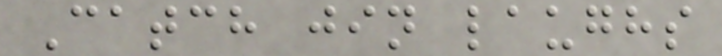Catch jin laughs
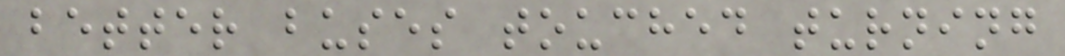better buses touched turning
